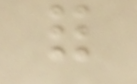for
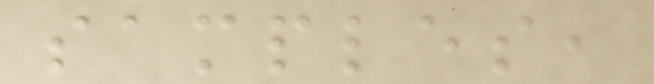samples,
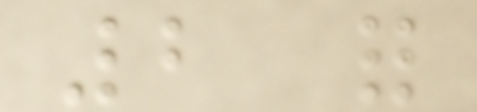2 for
